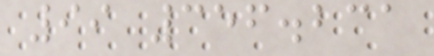99 356.231
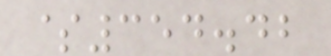$354.42
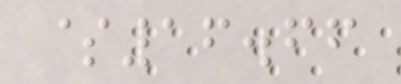$16.66
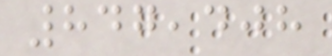847,408
